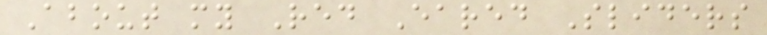About my Red Eared Sliders
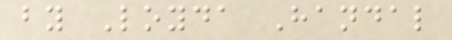by Loyda Handal
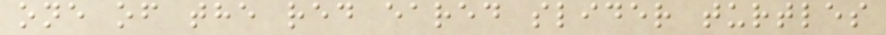one of the red eared slider turtles
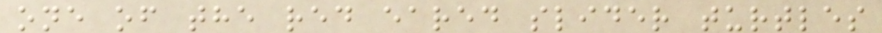one of the red eared slider turtles
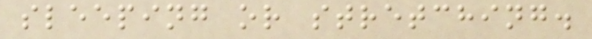sleeping or stretching.
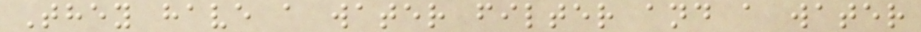They have a water filter and a water
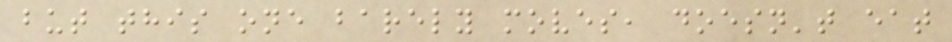but this one barely moves, doesn't eat
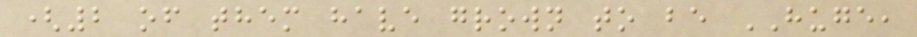(2 of them have grown to be HUGE,
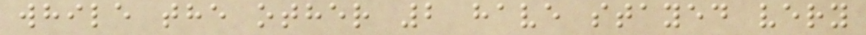while the other 2 have stayed very
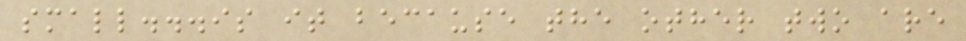small...is it because the other two are
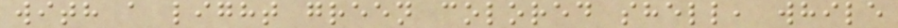with a light green colored shell, while
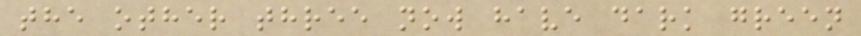the other three now have dark green
